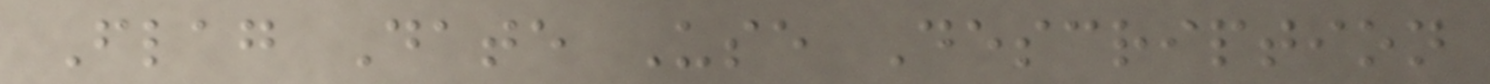Flag Date Use Description
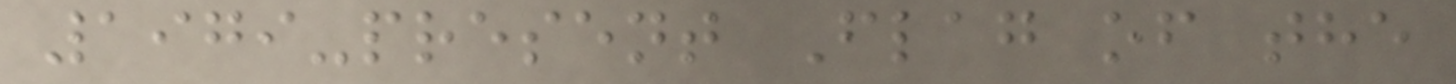1979-present Flag of the
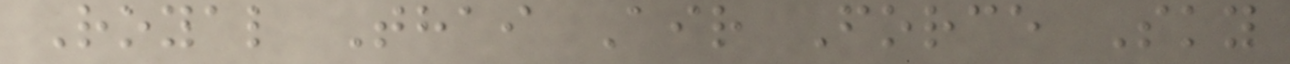Royal Thai Air Force Sky
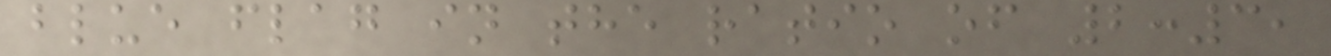blue flag in the ratio of 2:3,
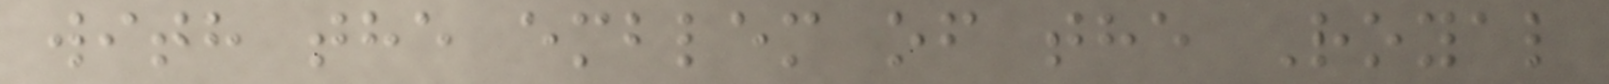with the emblem of the Royal
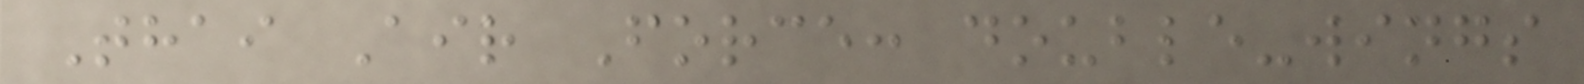Thai Air Force: double-wings
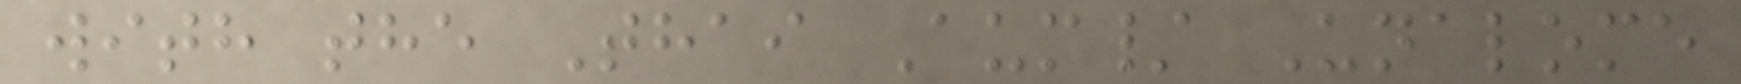with the Thai Aum/ Unalome
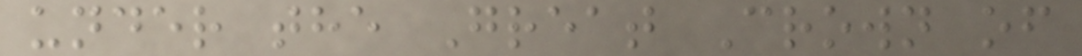under the Great Crown of
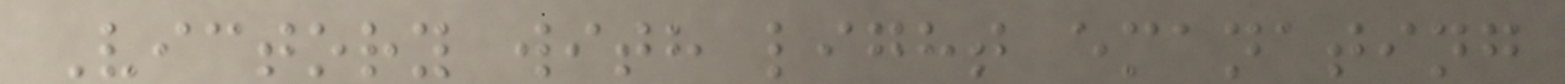Victory with light emanating
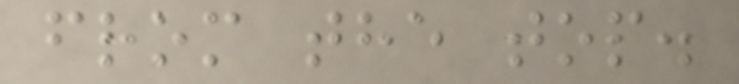from the top.
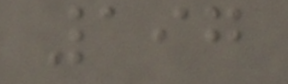197
